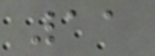11
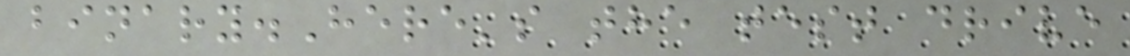binary.Here's the test drive
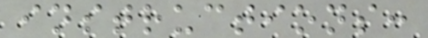instructions:
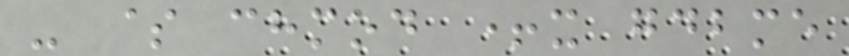- $ chmod +x gdbme
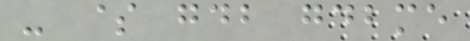- $ gdb gdbme
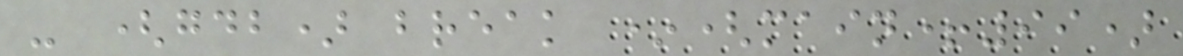- (gdb) break *(main+99)
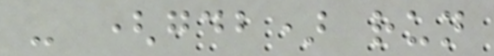- (gdb) run
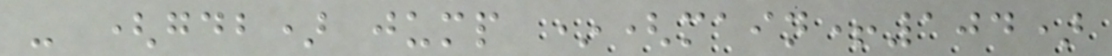- (gdb) jump *(main+104)
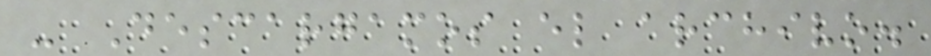- Descargamos el archivo.
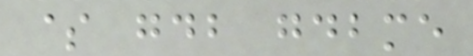$ gdb gdbme
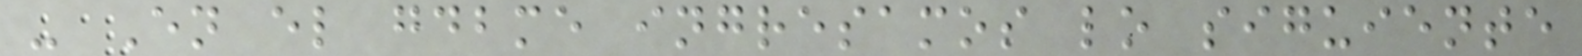- En el gdbme ingresamos lo siguiente
